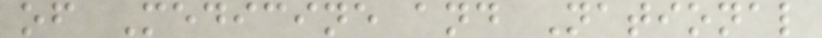of Medicine and National
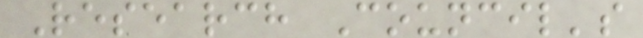Research Council's
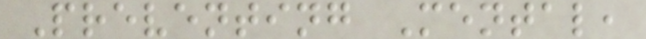Preventing Mental,
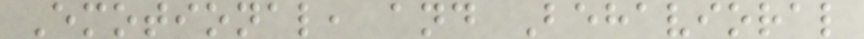Emotional, and Behavioral
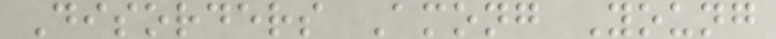Disorders Among Young
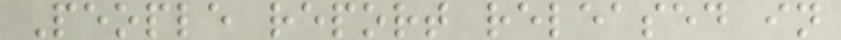People report released in
